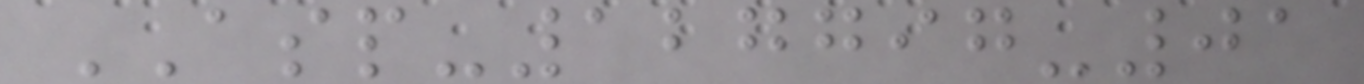ASP-127797-01
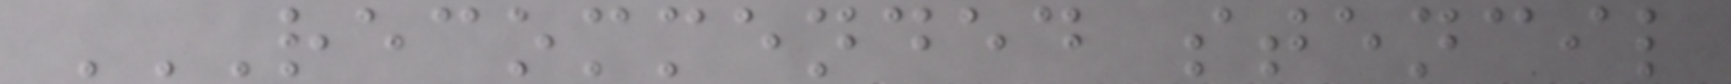RECOMMENDED STENCIL
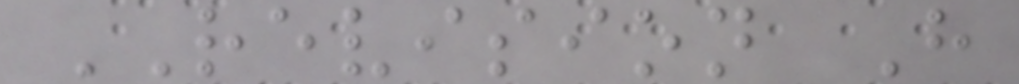REVISION H
